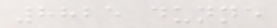8825 dunne
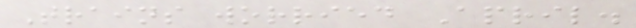Trains worried April.
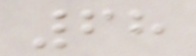68
